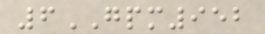6GPM952
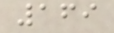169
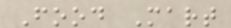Food Mart
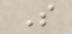S
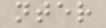nter
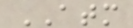ATM
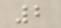2
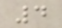4
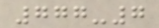777-7
